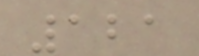121
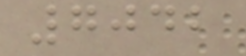7042
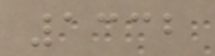1332
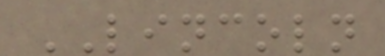LINCOLN
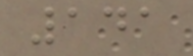141
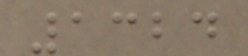1324
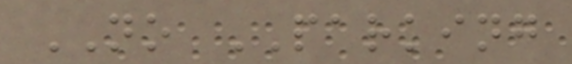NO PARKING
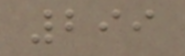299
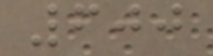600
